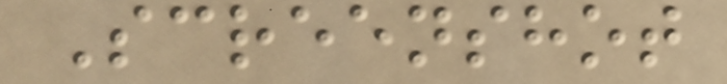Screenshot
